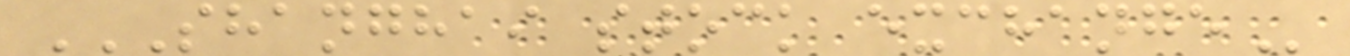SHANGHAI STOCK EXCHANGE
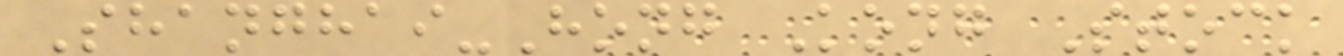Shanghai-Hong Kong Stock
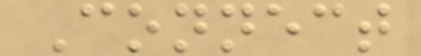Connect
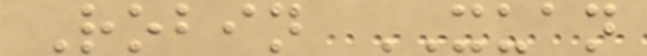Robin XUAN
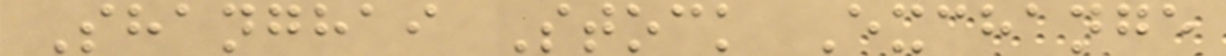Shanghai Stock Exchange
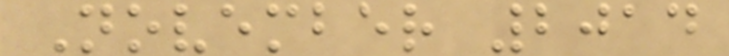November 2014
